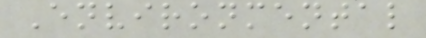Environmental
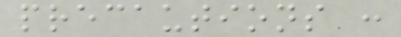precautions :
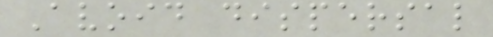Avoid dispersal
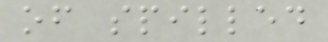of spilled
